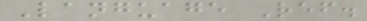Language Ref.
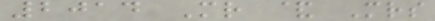2014 Mr & Mrs
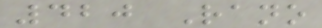420 Rano
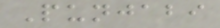Punjabi
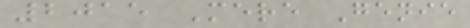2015 Mere Genie
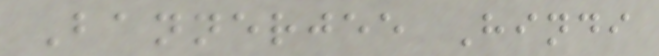Bannerjee Hindi
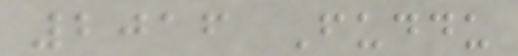2016 Fuddu
